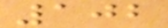102
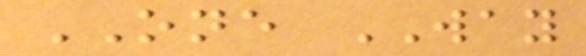ONE WAY
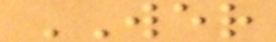WER
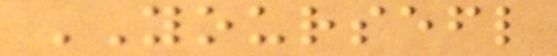YOURSEFL
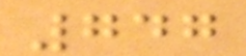747
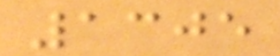1305
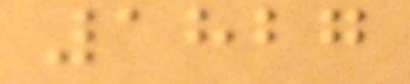1827
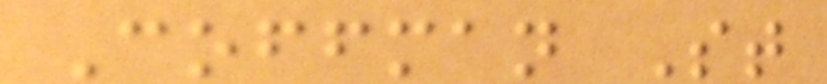Coffman St
